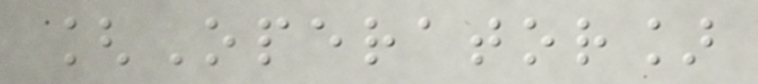[Operator]
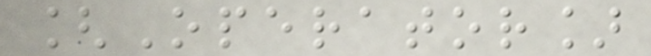[Operator]
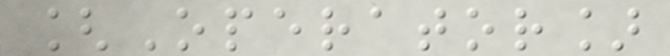[Operator]
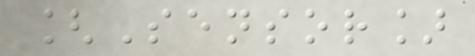[Sensor]
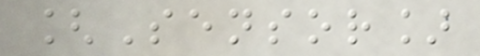[Sensor]
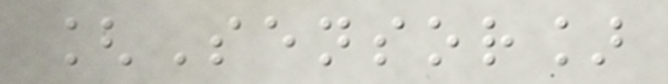[Sensor]
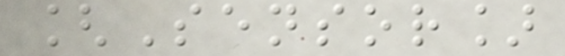[Sensor]
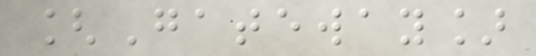[Gateway]
